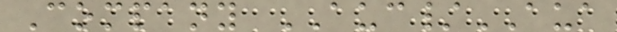Company AUC/AUA
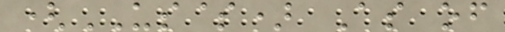(US$) As of
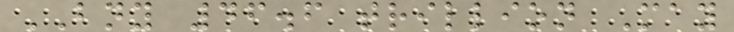BNY 46.6 trillion May
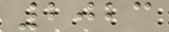2023
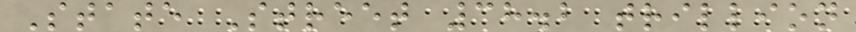State Street 38.2 trillion
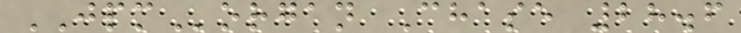JPMorgan Chase 28.6
